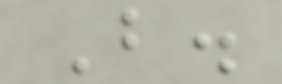B.
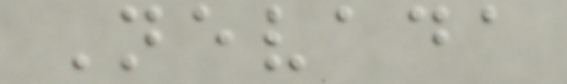Nevada
